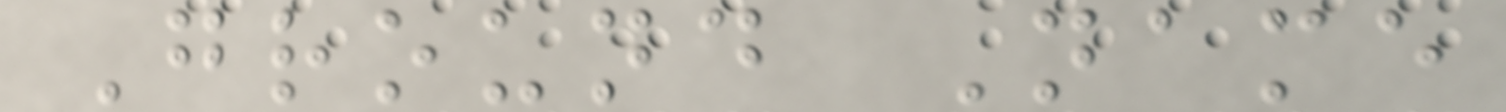Ground Name
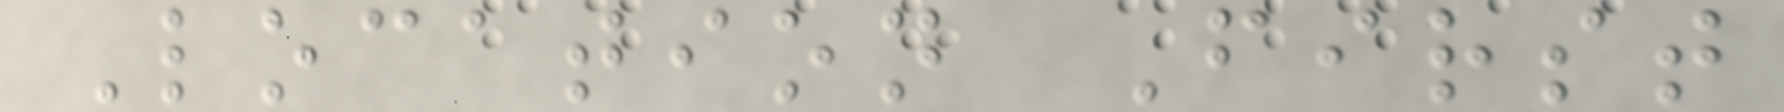Location First
